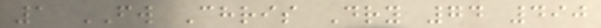1 FW Chris Dry 74 490
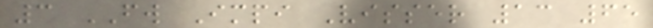3 FW Impi Visser 13 65
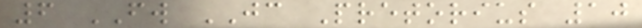6 FW JC Pretorius 10
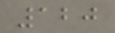120
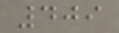409
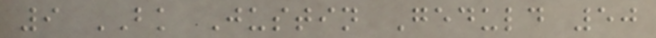9 BK Justin Geduld 50
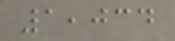1,034
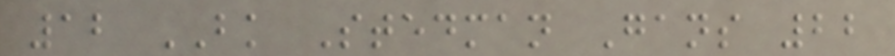12 BK Stedman Gans 22
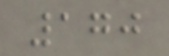170
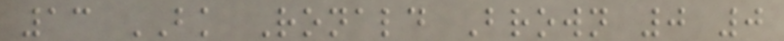13 BK Ronald Brown 0 0
